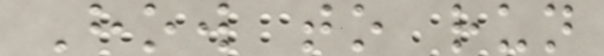How to run
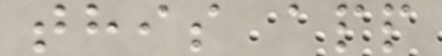this app
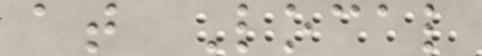at Local
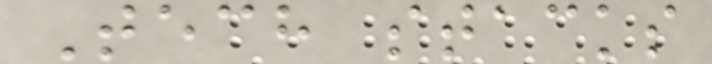Tech stacks
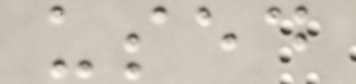used
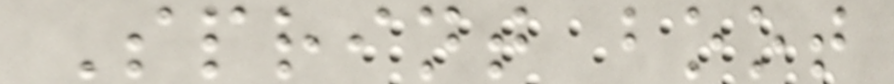Sprint boot
